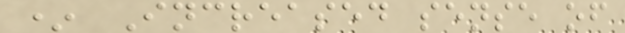* Increased sense of
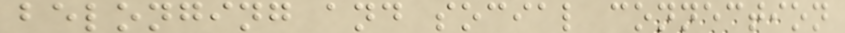belonging and social connection
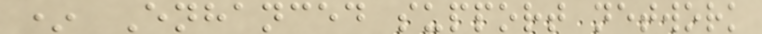* Enhanced support network
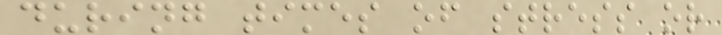during times of stress or
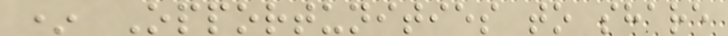* Opportunities to share
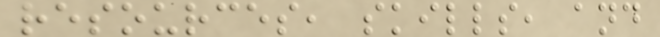resources, skills, and
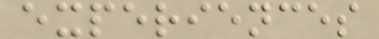experiences
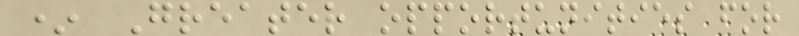* Greater opportunities for
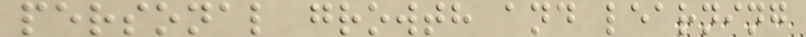personal growth and learning
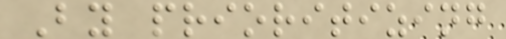By prioritizing
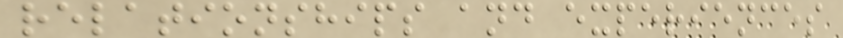relationships and experiences
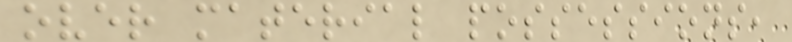over material possessions,
